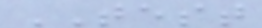TEST
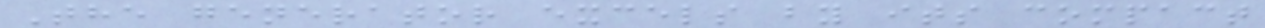The generator excels by its compact
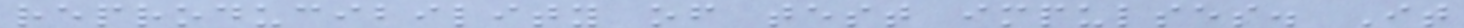reproducibility of test impulses. It
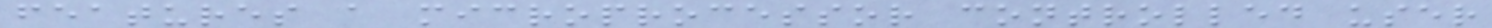features a microprocessor controlled user
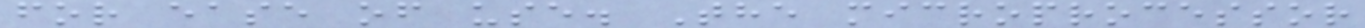for ease of use. The microprocessor
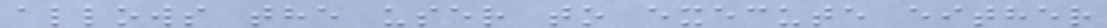allows the user to execute either
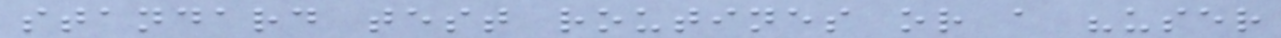standard test routines or a "user
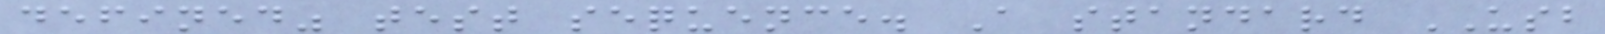defined" test sequence. A standard USB
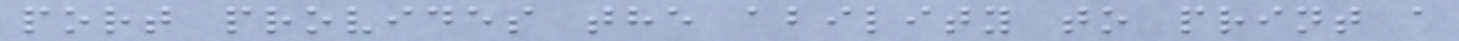port provides the ability to print a
